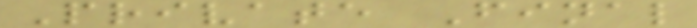Private Final
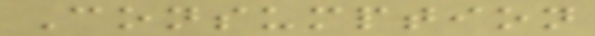Consumption
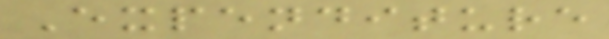Expenditure
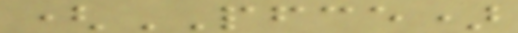(PFCE)
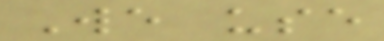We use
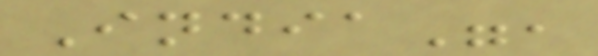India",
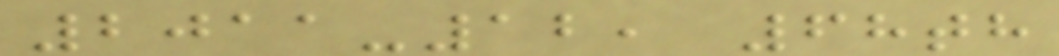2011-12, 68th
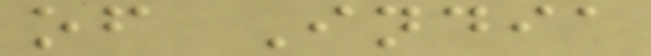of India
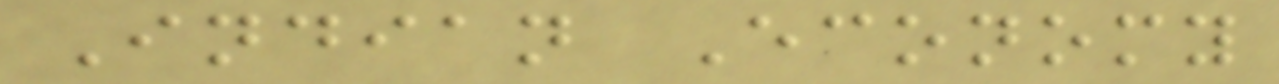Indian Economy
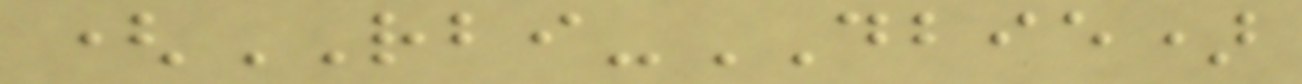(RBI-DBIE)
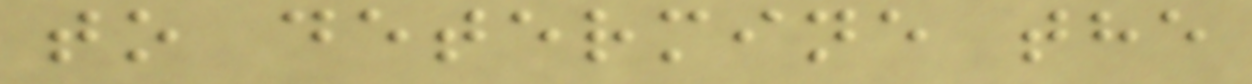to determine the
